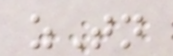zTn
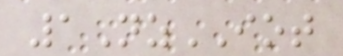1NzIOT
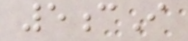5cI
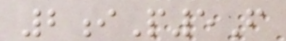2iP5F
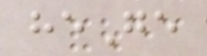heGe
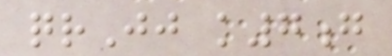qrJj k7g
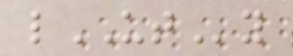lUTy
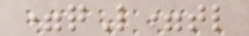=qL=tl
